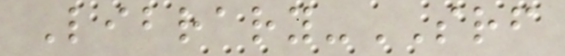Library-SRF
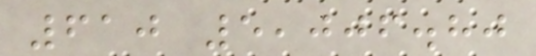610 5,006.80
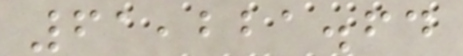61,221.64
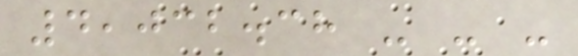4,032.38 - - -
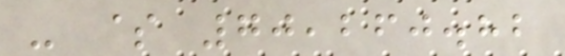- $ 70,260.82
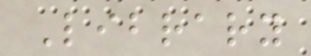Library
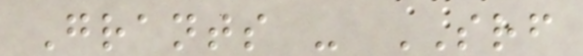Grants - SRF
